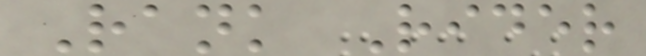Rank Rider
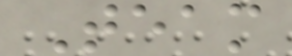Team
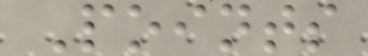Points
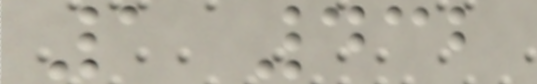1 432
